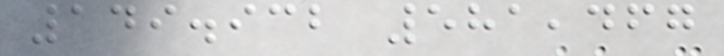149.932 581,467
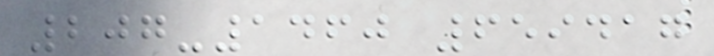207-1460 659417
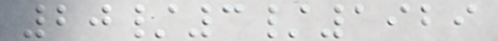20/3/1929
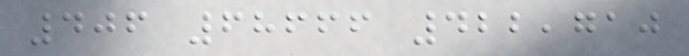406 68666 422,710
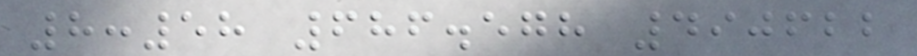8:58 686.578 490622
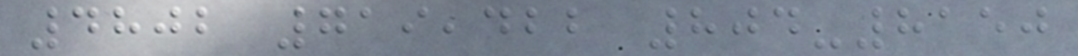4802 719,422 804-8150
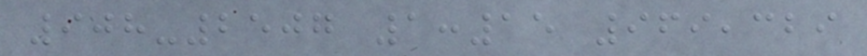908-2507 1:15 969,329
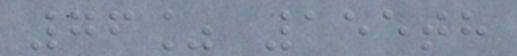76% 155th
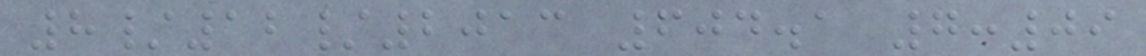8/12/2013 604.1 7:09
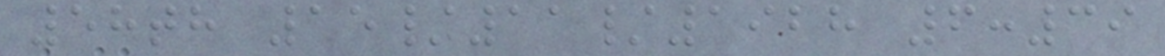58th 15/11/1928 6:39
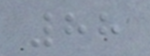88
